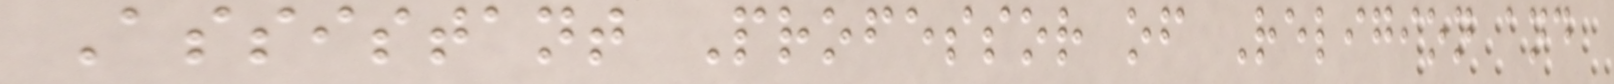Assistant Professor of Religion and
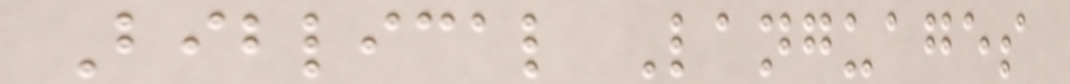Biblical Languages
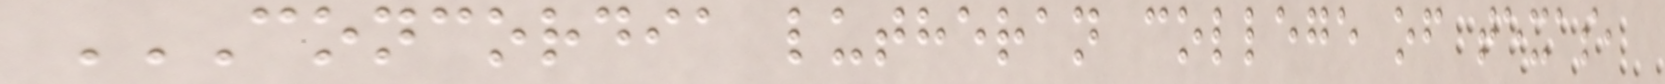CONCORDIA LUTHERAN COLLEGE OF TEXAS,
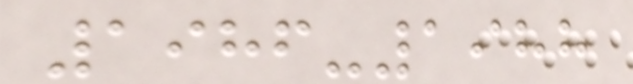1986-1988
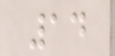14
